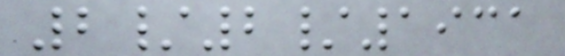2/2/1931
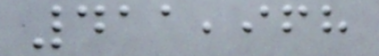411,968
